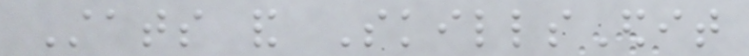Stats and SkillsEdit
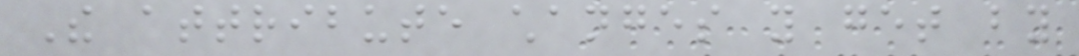The attribute changes you get by
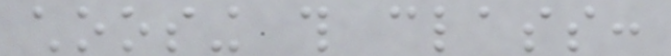choosing this class:
